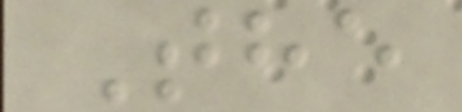The
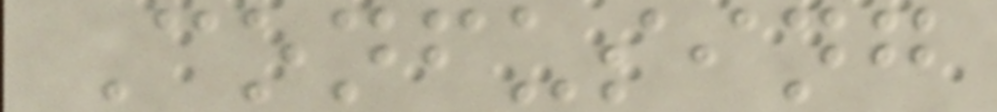Confusing
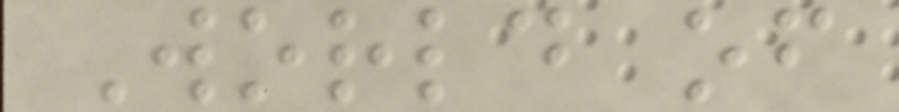World of
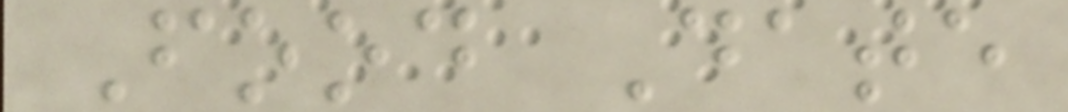Food Date
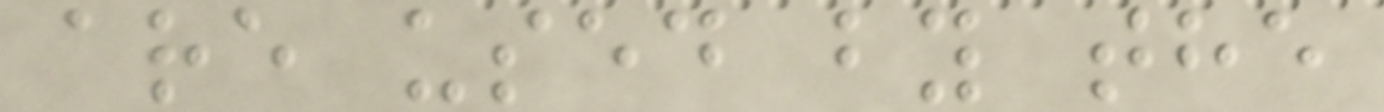are used by the
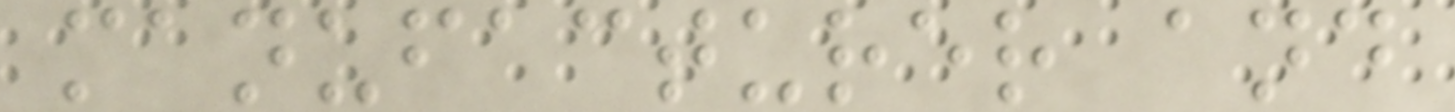manufacturer and
